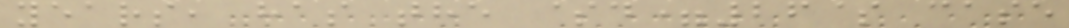years, has the $d=26$ case
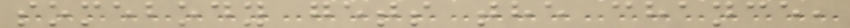somebody gets the chance,
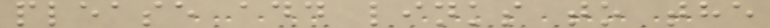please add links to the
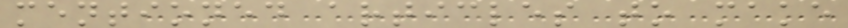mentioned articles to make
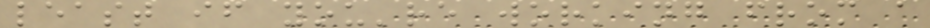least if you're working from a
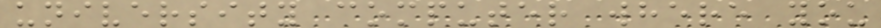university computer where you
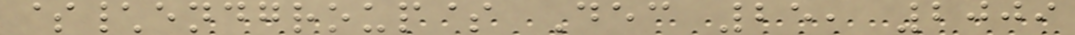$\endgroup$ Dec 25, 2009
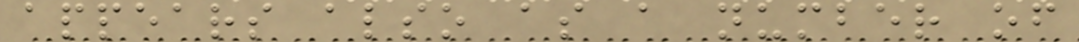appears also as a number of
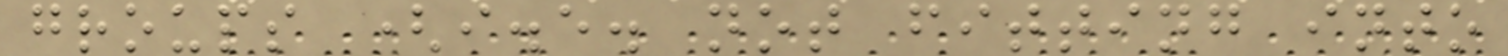groups (i.e. not fitting into
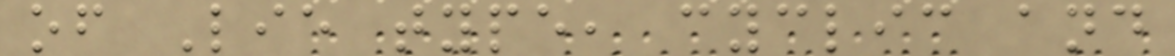of Lie type, cyclic and
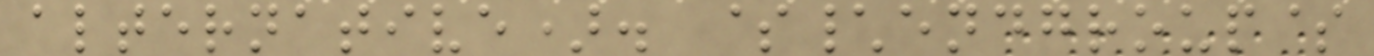alternative). $\endgroup$
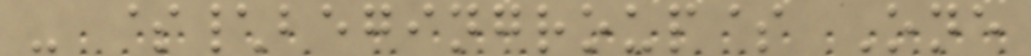- $\begingroup$ One
